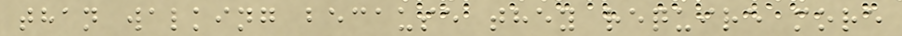than walking because they require more
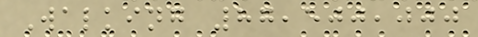Walking 87,500,000
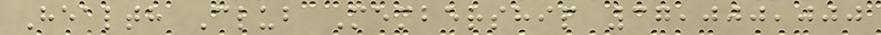Health Club Membership 37,000,000
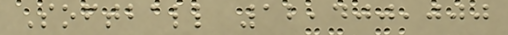Softball 12,400,000
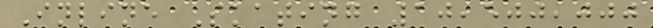Inline Skating 10,500,000
